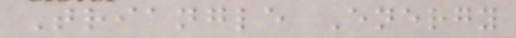Triangle Energy
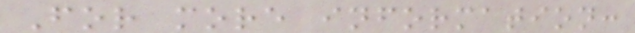For more information:
